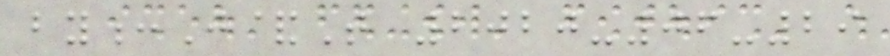by:J&T 2020-06-29
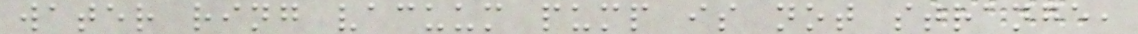water ring vacuum pump is not strange,
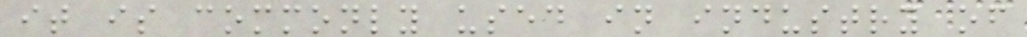it is commonly used in industry of
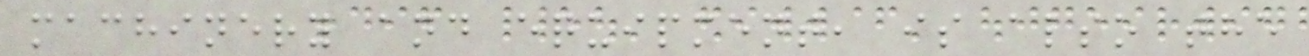machinery and equipment, is also the
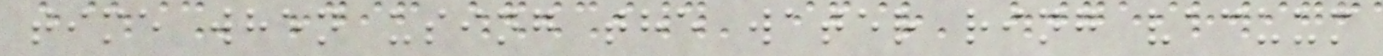time when using the water ring vacuum
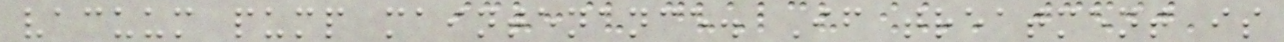vacuum pump maintenance. If treatment is
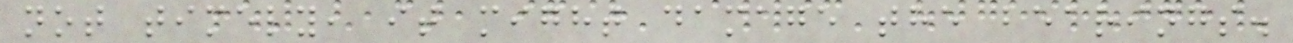not timely, it might damage the bearings.
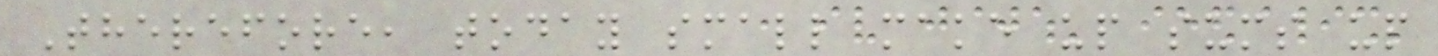Therefore, today small make up sums up
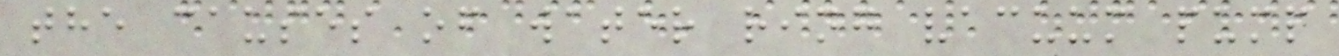the causes of water ring vacuum pump
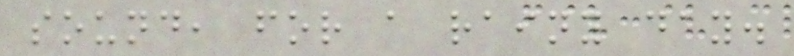sound, for a rainy day.
